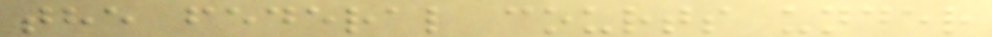the federal courts under
